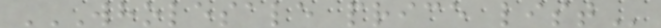WHOLESALE PRICE LIST
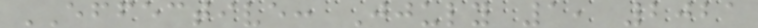EFFECTIVE: Jjuly 1, 2021
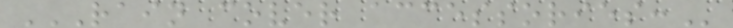RAIN COVER ACCESSORIES:
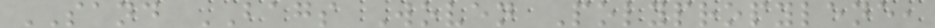SAND BAGS Woven Polypropylene,
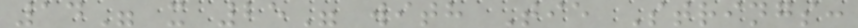14" x 25" with Tie Strings:
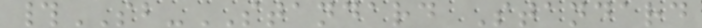#SB-STANDARD Standard
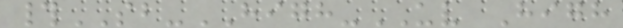#SB-HIGH-UV High
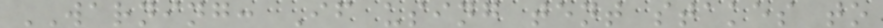WARNING: If using tent stakes to
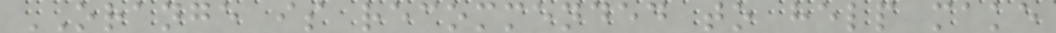ORANGE is recommended to help make
